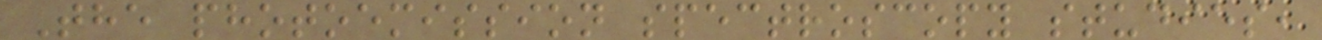The photoemission spectroscopy studies,
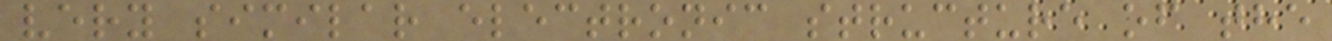very similar electronic structure of the
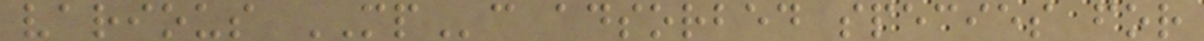various MPc adsorbed species for
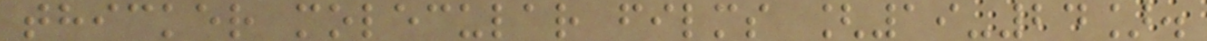thicker molecular films [19-24].
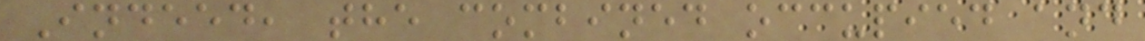Indeed, the combined occupied and
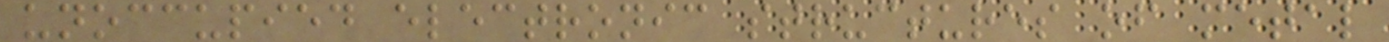unoccupied electronic structures of metal
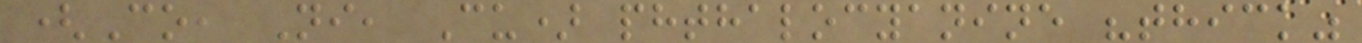(Co, Ni, Cu) phthalocyanine "thick"
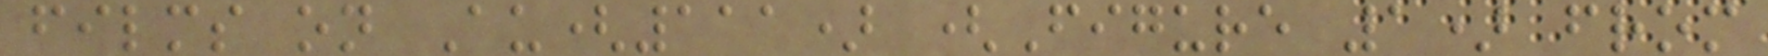films on Au(111) (Figure 1) from
